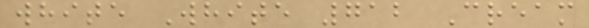white White 712 Cream
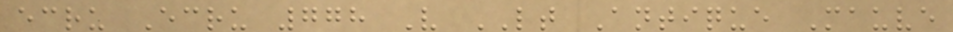ecru Ecru 778 V LT Antique Mauve
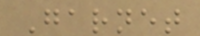Garnet
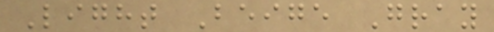Light Beige Gray
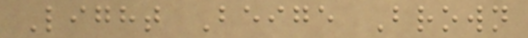Light Beige Brown
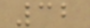32
